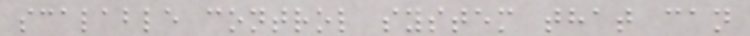scalable control system that can
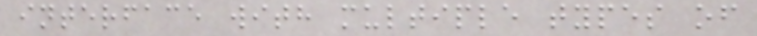interface with multiple types of
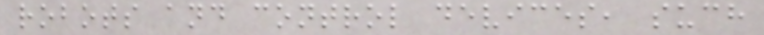robots and control devices, such
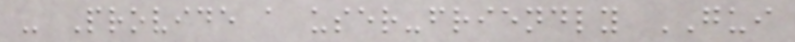- Provide a user-friendly GUI
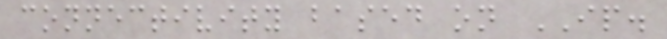connectivity based on IP.
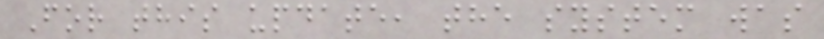For this update, the system was
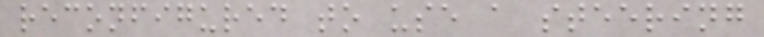reconfigured to use a steering
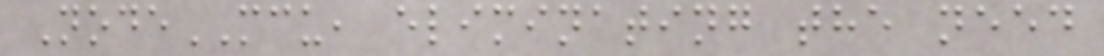NodeMCU, eliminating the need
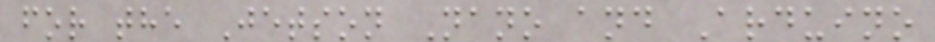for the Jetson Nano and Arduino
